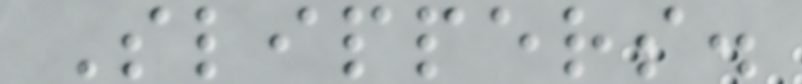Slippers.
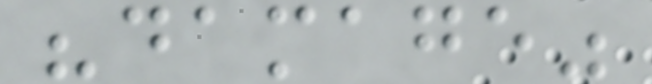"damage"
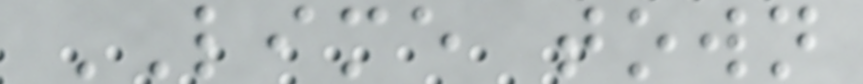LIME town
